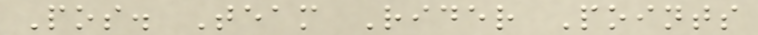Pos. Team Rider Points
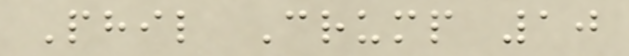Phil Crump 10
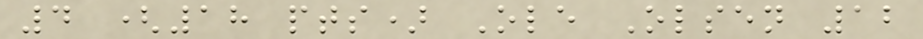4 (18 pts) Ole Olsen 12
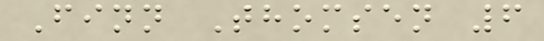Finn Thomsen 6
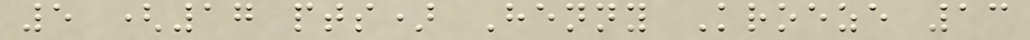5 (17 pts) Henny Kroeze 13
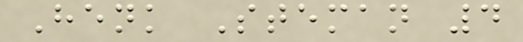Henk Steman 4
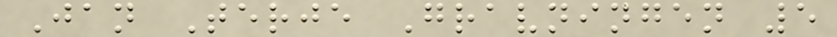Jan Terje Gravningen 5
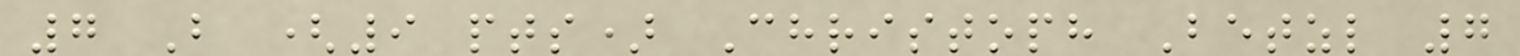7 B (9 pts) Christoph Betzl 7
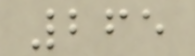265
